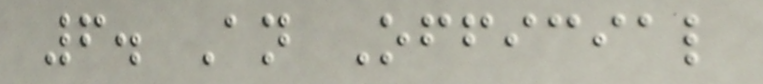6. An Official
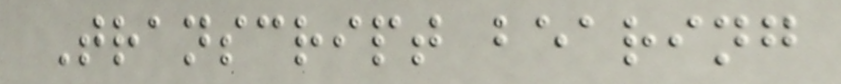Transcript bearing
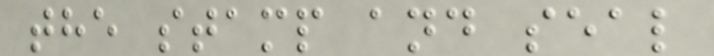the stamp and seal
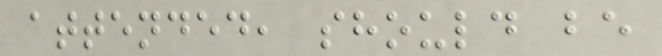attended, should be
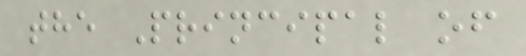the Principal of
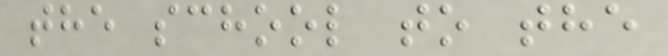the school to the
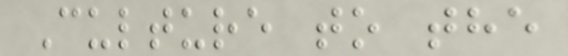Culture to the
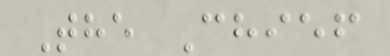The Chief
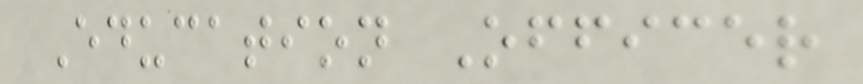Education Officer
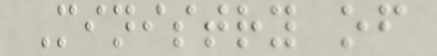Ministry of
